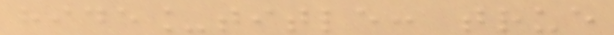hide_title: true
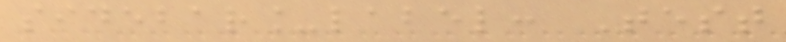sidebar_label: Test
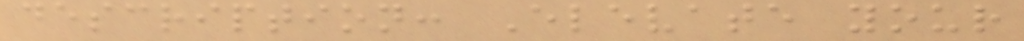description: Elevate your
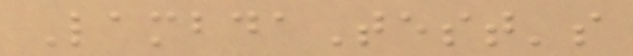LambdaTest's
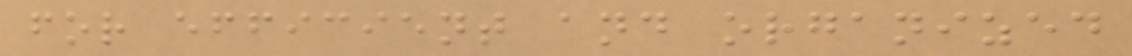for efficient and organized
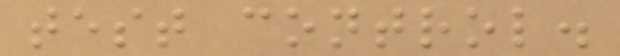test control.
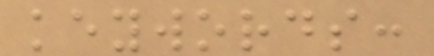keywords:
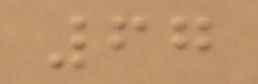67
